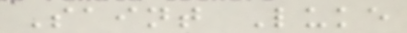Saint Luke
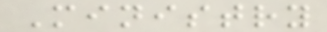Ministry
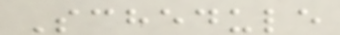Schedule
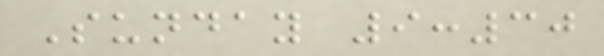Sunday 9:30
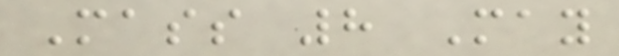Mass 8 May
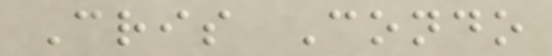Cris Condo
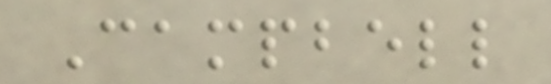Campbell
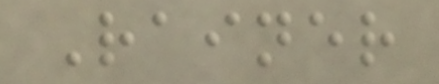Rainer
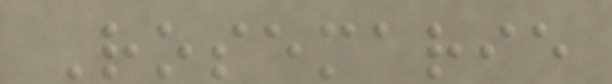Rosemarie
